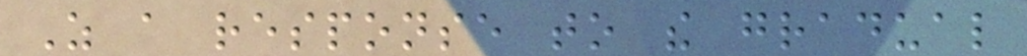As a response to the gradual
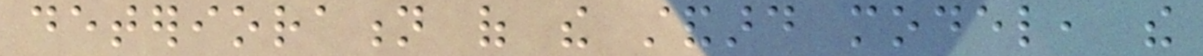deterioration of the standard model, the
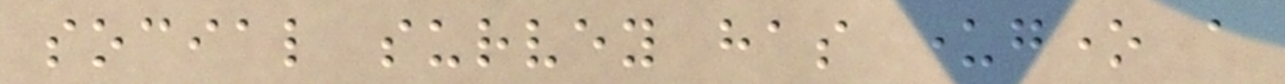social survey has undergone a
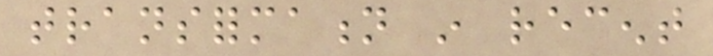transformation in recent
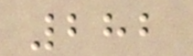282
